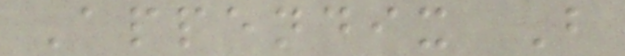Appendix B
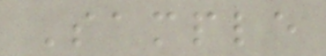Sample
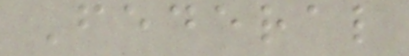Federal
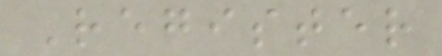Register
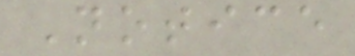Notice
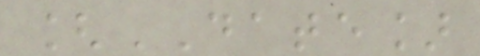[DATE]
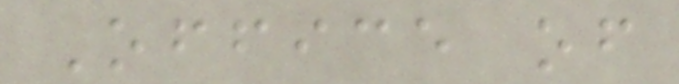Office of
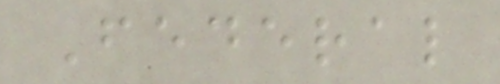Federal
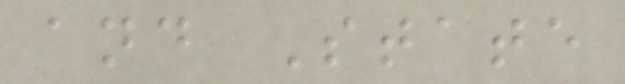and State
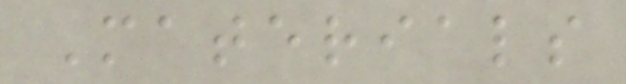Materials
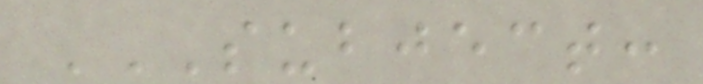SUBJECT:
